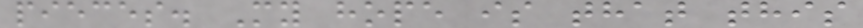pieces. My hope is that this
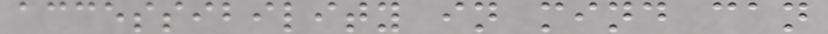accessibility in mind can
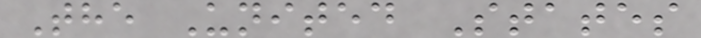The United States
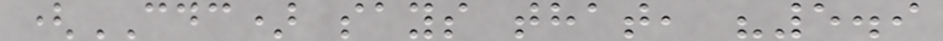(CDC) says that, "5.9
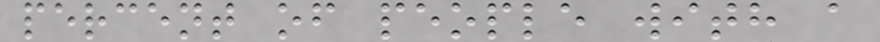percent of people with a
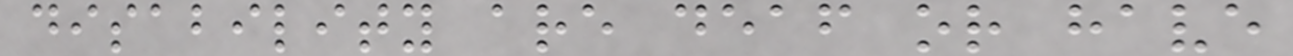disability are deaf or have
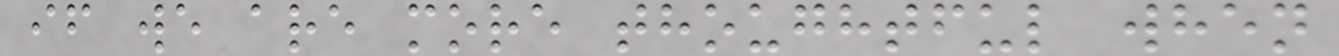if we are more thoughtful when
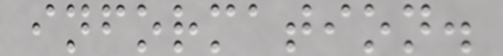information.
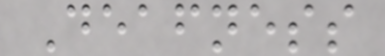Deafness
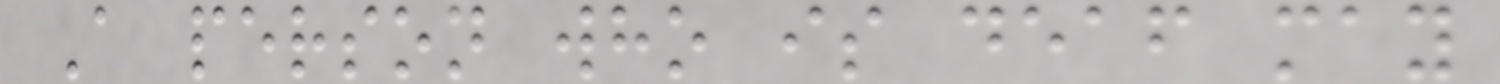A person who is deaf may
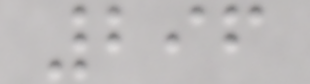296
